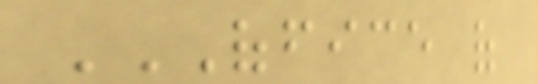OFFICE OF
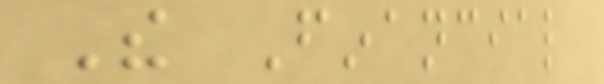The Financial
